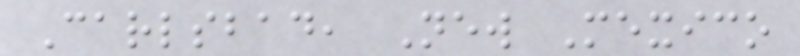Carlsbad, New Mexico
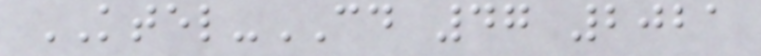KTEL-CD 47 2021
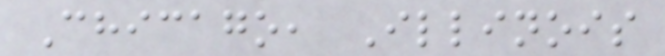Chicago, Illinois
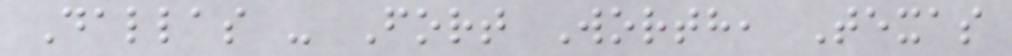Dallas - Fort Worth, Texas
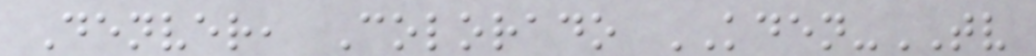Denver, Colorado KDEN-TV
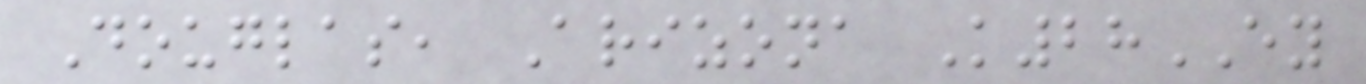Douglas, Arizona K28EY
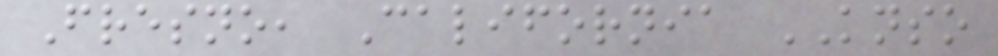Fresno, California KNSO
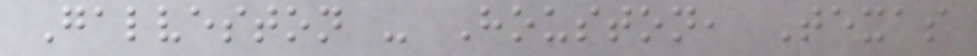Galveston - Houston, Texas
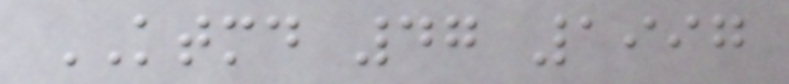KTMD 47 1997
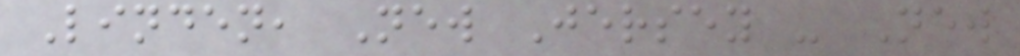Linden, New Jersey - New
